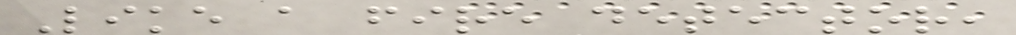Like a fire detector,
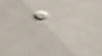a
